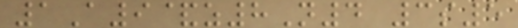1A9&z8N4 3s5
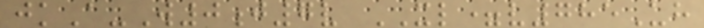jkA-W0j7v XL=v785Uh
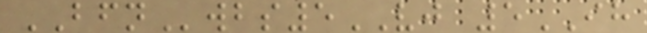BFNwbs5VJ 5IH
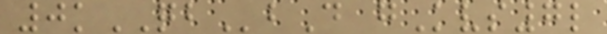0kQBbD gKvs7l
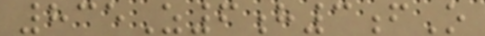835Z6h3fO
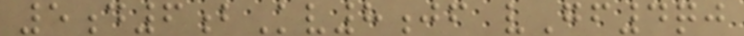5d6bKv8jf vGf4qj
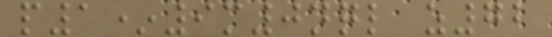p1*9m0nql z72
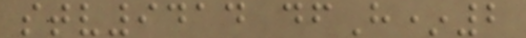stv9414 dfH*2
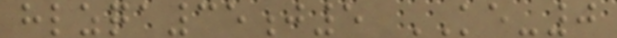hlzqa35j5 KE-0
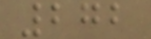272
